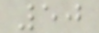50
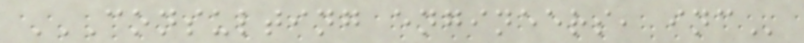CONSULTING ENGINEERS, INC
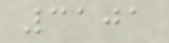3101
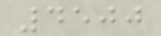4500
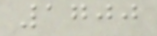1700
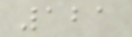121
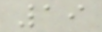19
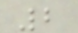2
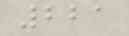221
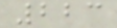223
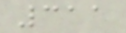311
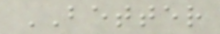BETTER
